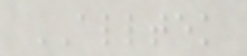ALLTEK
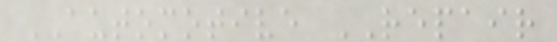AUTOMOTIVE REPAIR
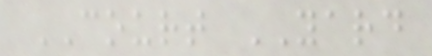COURT YARD
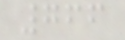766
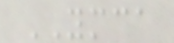YMCA
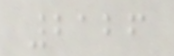2126
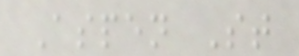Aspen St
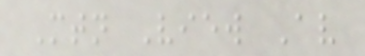Mtn View Av
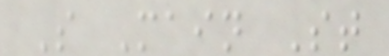S Main St
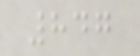847
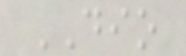DIO
